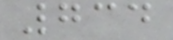734
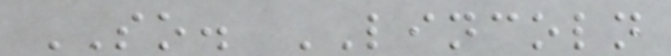SO. LINCOLN
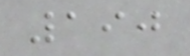190
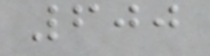600
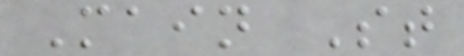Main St
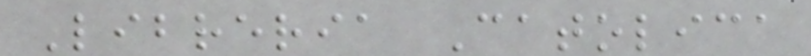Libreria Catolica
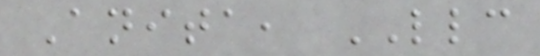Anita, LLC
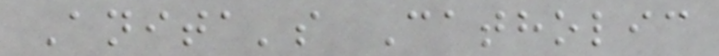Anita's Catholic
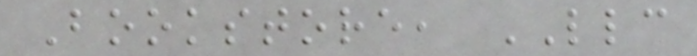Bookstore, LLC
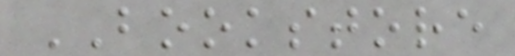BOOKSTORE
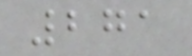271
